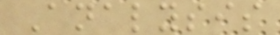Analysis
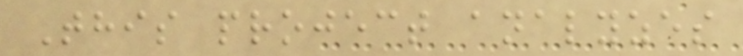This project analyzes
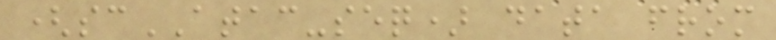(scATAC-seq) data from
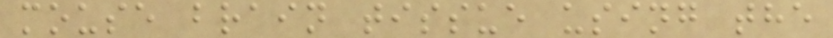mouse brain tissue using the
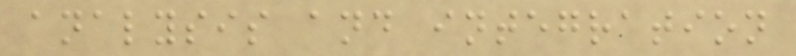analysis and integration
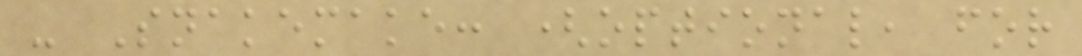- Snakemake: (optional, for
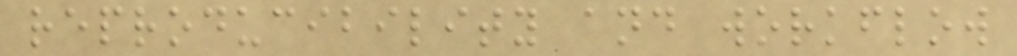reproducibility and workflow
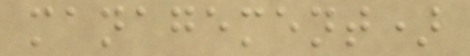management)
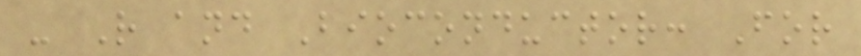- R and Bioconductor: For
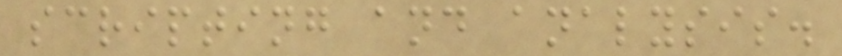scripting and analysis.
